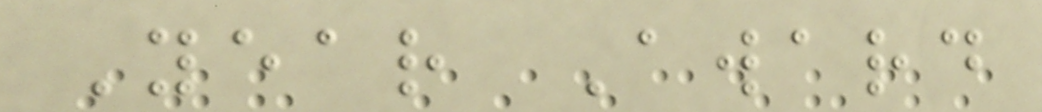Year Award
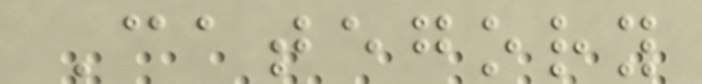Category
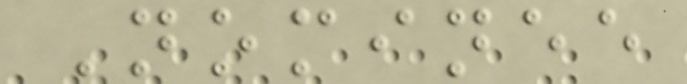Nominee
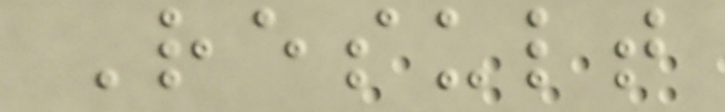Result
